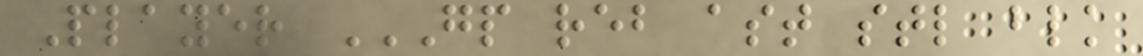Player GP REB AST STL BLK
